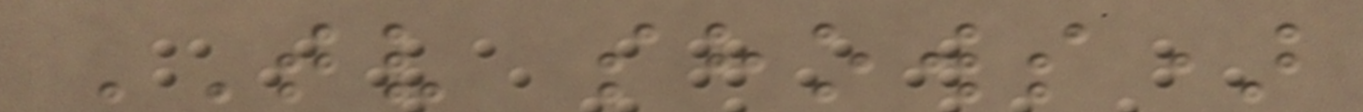TV shows)
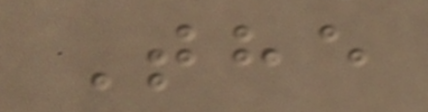The
